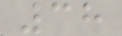38
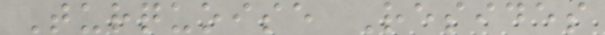Turquoise Resides
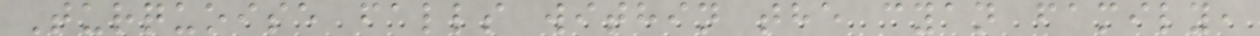Turquoise falls within the cyan family,
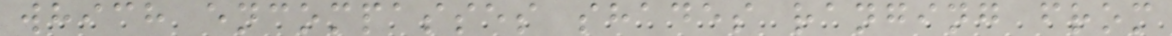which encompasses shades ranging from
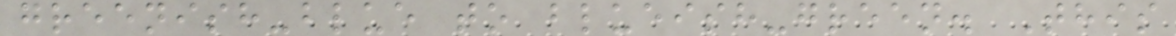greenish-blue to blueish-green. This
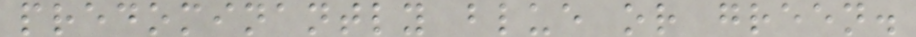predominantly blue or green.
